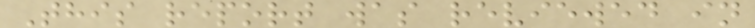This report was reviewed in
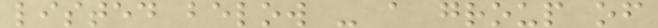listed below - a group of
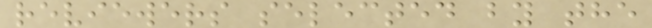reviewers selected by the
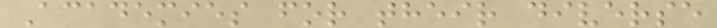Academies for their diverse
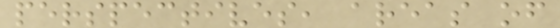perspectives, areas of
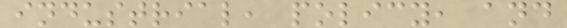industrial, policy, and
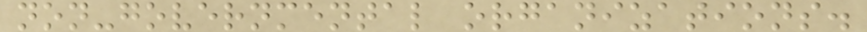non-governmental organizations.
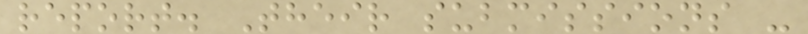report. Their submissions -
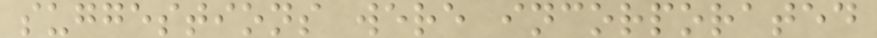suggestions were incorporated
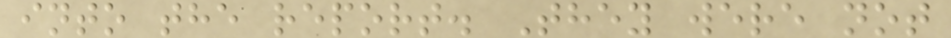into the report. They were not
